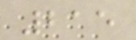215
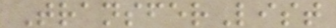TransferList
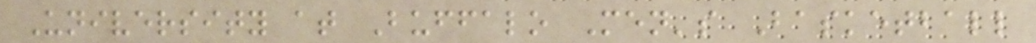University at Buffalo Men's Basketball
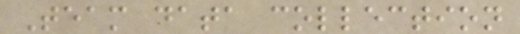Team data collection
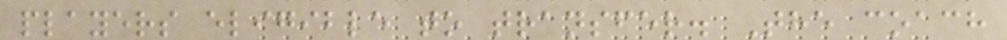players eligible to transfer. The coach
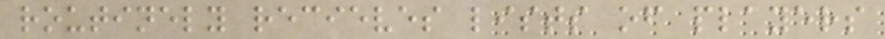routinely recieves lists of players
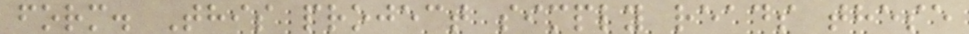form. This project simply reads these
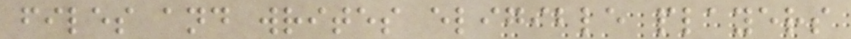files and writes eligible players
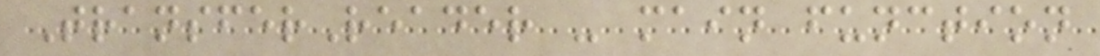TransferReader - main function
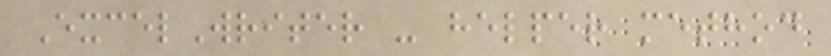ExcelWriter - helper method
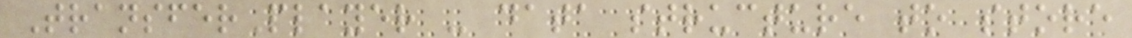TransferPlayer - data structure to store
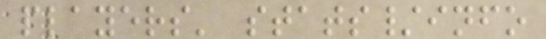players' stats/info
